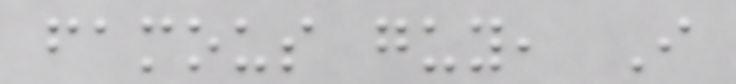famous guy, I
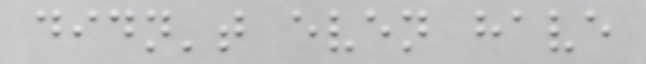didn't even have
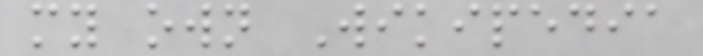my own Wikipedia
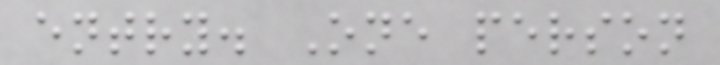entry. One person
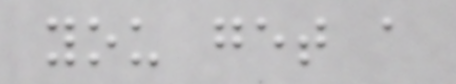you get a
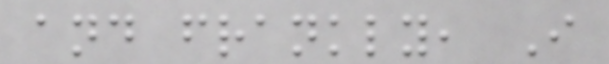and frankly, I
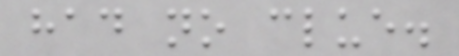had no clue.
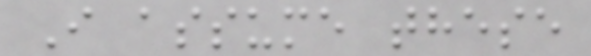I assume these
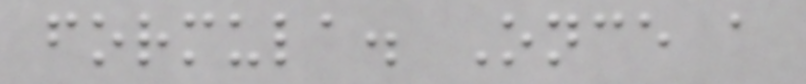formula. Once a
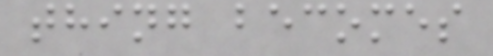thing becomes
